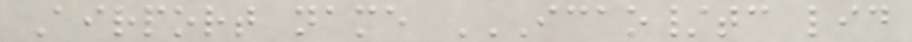Airport name ICAO/TC LID
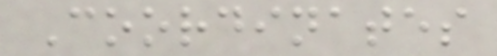Coordinates
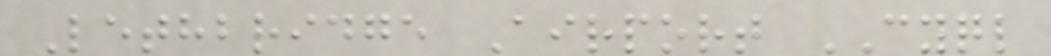Lethbridge Airport CYQL
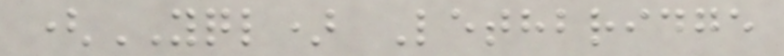(YQL) Lethbridge
